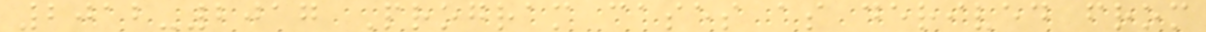2012-2017 Program cases as derived from
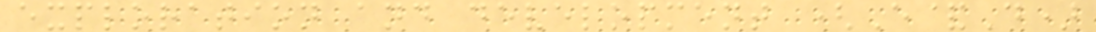exploration and development (E&D)
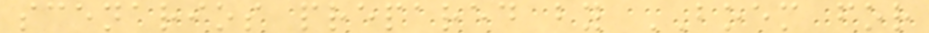scenarios prepared by BOEM for
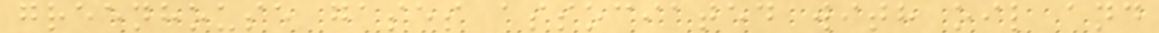greenhouse gases associated with oil and
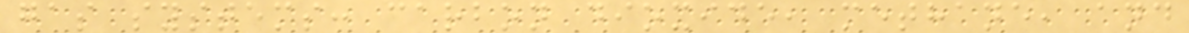gas systems: carbon dioxide, methane, and
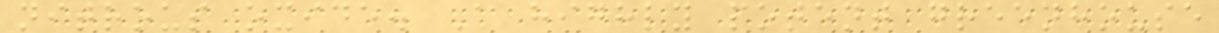nitrous oxide. A highly potent greenhouse
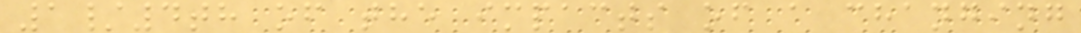1/4th of the impacts of a changing
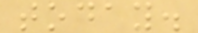today.
